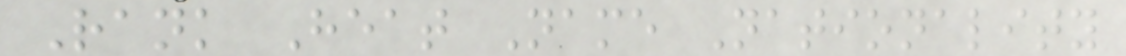Rank Heat Name Nationality
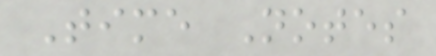Time Notes
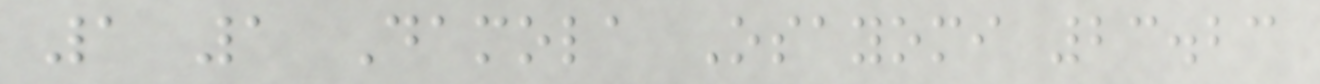1 1 Damola Osayomi 23.23
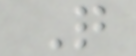Q
